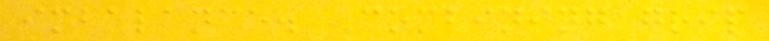imbalance. Combining grip
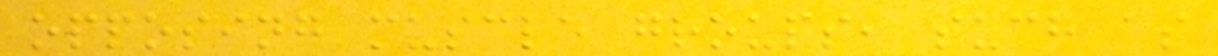opposing muscle groups, such as
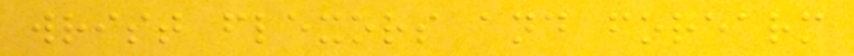wrist flexors and forearm
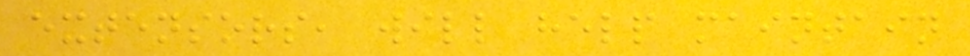extensors, will help maintain
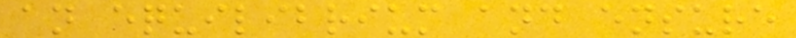an equilibrium and ensure
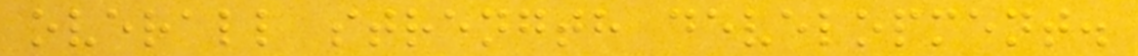overall strength development.
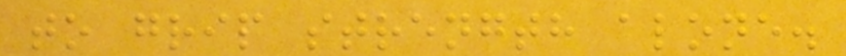to grip strength alone.
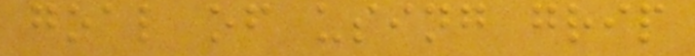goal of using grip
